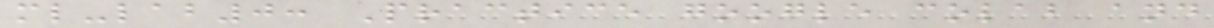ml-lab0: Practice google colab and
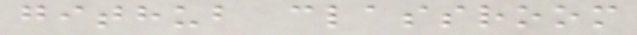github classroom
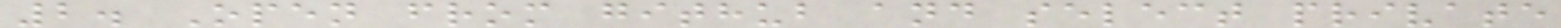2. Open from github and select private
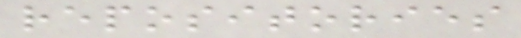repositories
